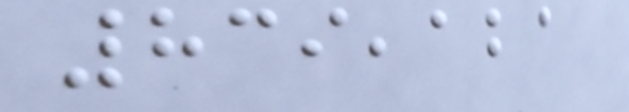839,121
